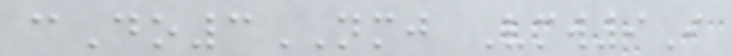cDo3NMJ Vmw9I
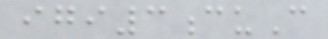igi3cuC
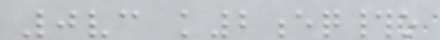0vc k2eq#o
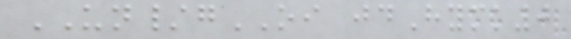UN/gOI jdHymk0
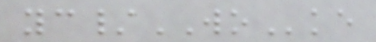yc/WOke
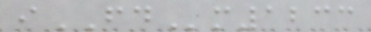iFDm1233
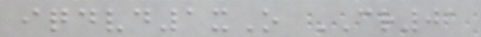iqdvd1xO CR01
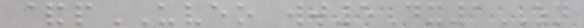&pUVEO wj5Dx1ZN
